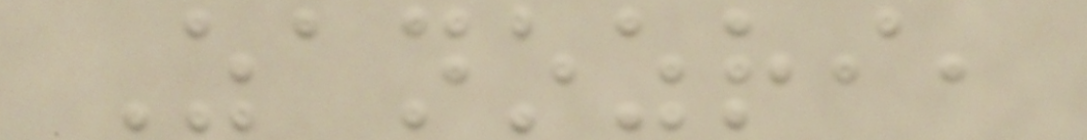Zanozri,
